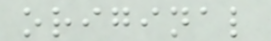original
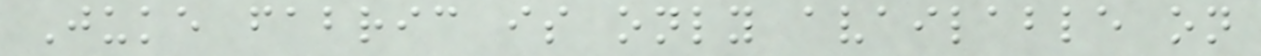Juke fabric is only available on
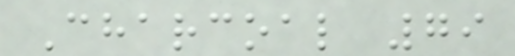Charcoal 79
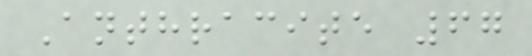Anthracite 67
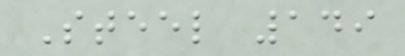Steel 149
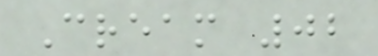Cream 02
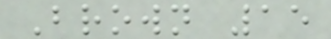Brown 15
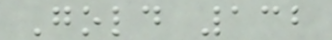Gold 132
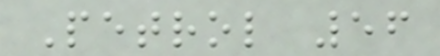Petrol 56
